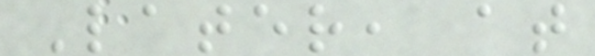Later, at
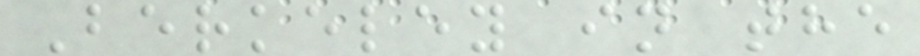Berkeley in the
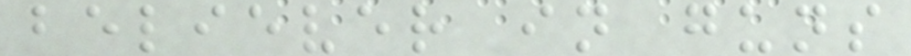believer in guns
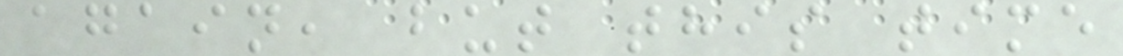again, but this time
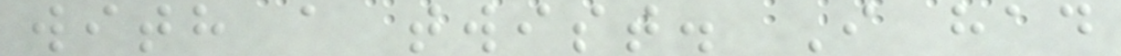with a twist. I had
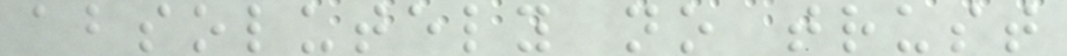absolutely no trust
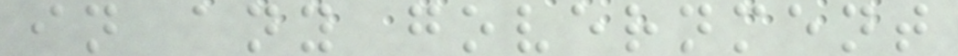in any government
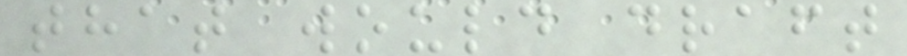that would draft
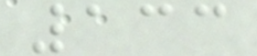133
